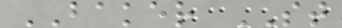BAKER ST
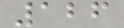126
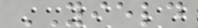YIELD
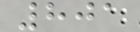801
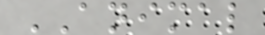ANIMAL
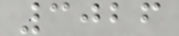3026
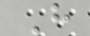H
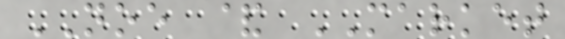NOE & MARKET
